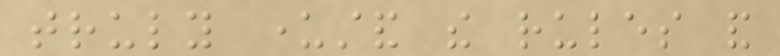truly understand the rules and
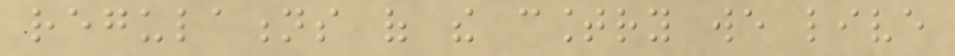regulations of the country we live
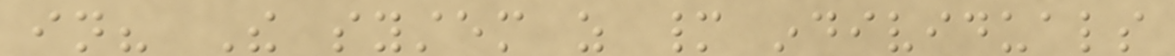in? The system as many individuals
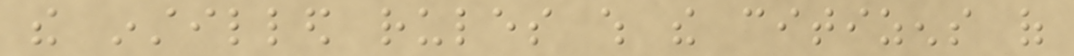the instilled rules which the citizens of
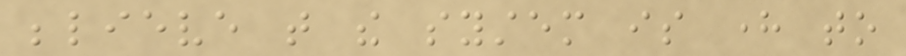believe that the system is here to
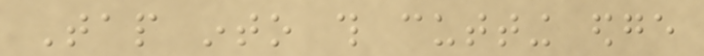Tap into this cutting edge
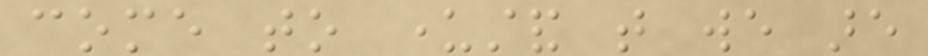come to understand that we are
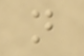not
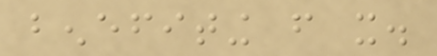benefiting from it.
